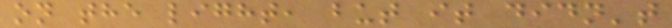on the light, but it didn't
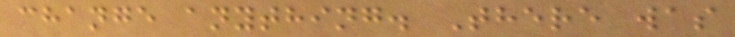change anything. There was
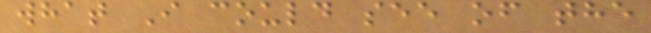what I could see of the
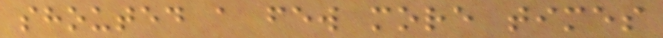shouted a few more times
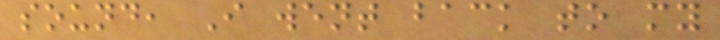sound, I went back to my
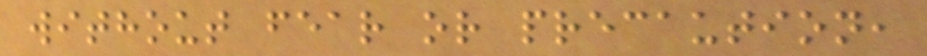without fear or precaution,
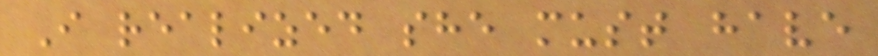I realized she must have
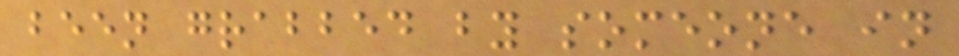been grabbed by someone in
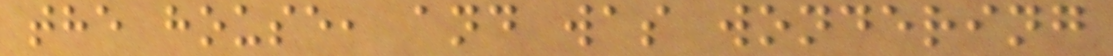the house, and was wondering
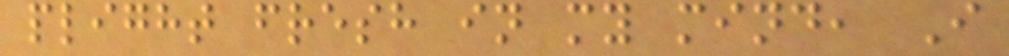plight fresh in my mind, I
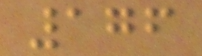176
